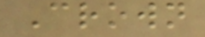Crown
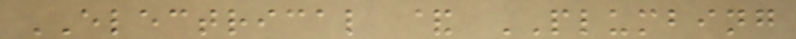ELECTRICAL & PLUMBING
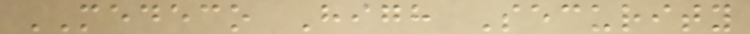MEDECO High Security
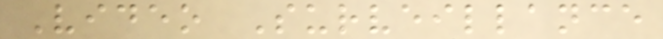Video Surveillance
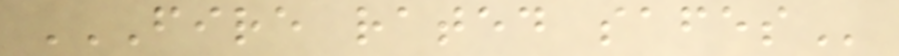FIRE RATED SAFES
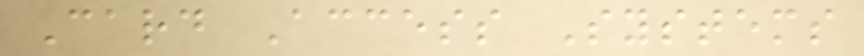Card Access Systems
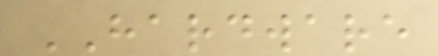HARDWARE
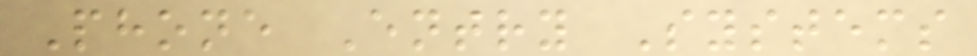Phone Entry Systems
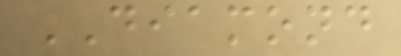DIAMOND
